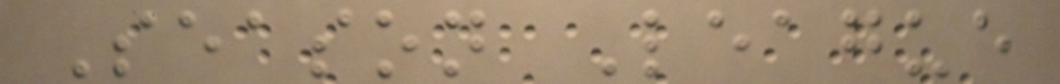Season League
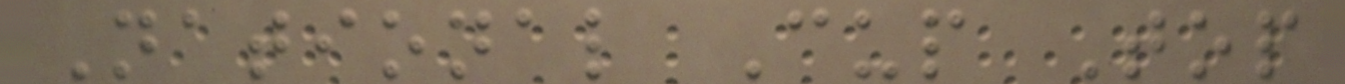National Cup Top
